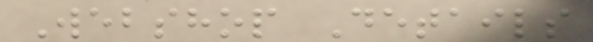Webshop Details
